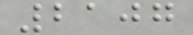2107
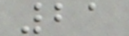21
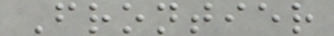Frontier
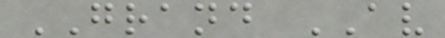GRAND AV
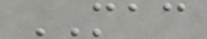MAC
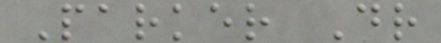Parker Dr
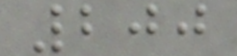200
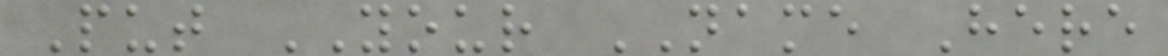Put YOUR NAME Here
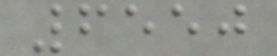6550
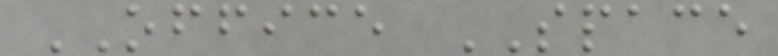OFFICE SPACE
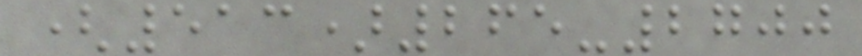(513)265-2700
